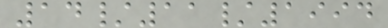14/11/1994
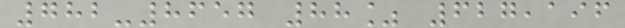782-8657 88% 627,196
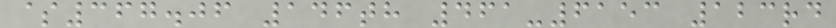$367.06 146th 461-6153 123rd
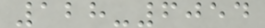128-6054
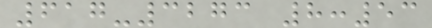617-3273 8:53
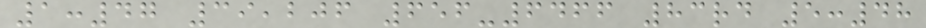1:47 39,206 656-6466 83rd 5:48
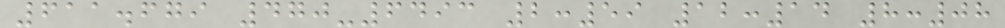611.679 470-6493 2:59 12:14 8:08
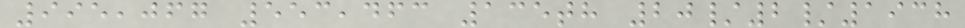995,067 553,463 135th 20/2/1938
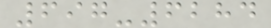697-6284
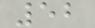52
